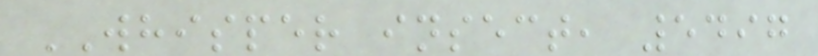WHISPER insect, 5497
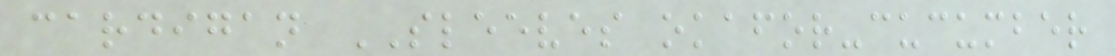cardigan SLEEVES okafor-cucumber
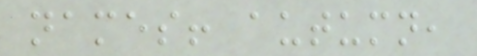names! autumn,
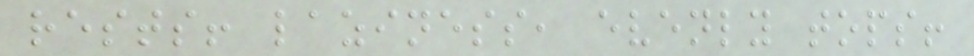rests! laziness, evenly tops!
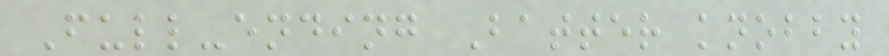Full-ending Batter knobby
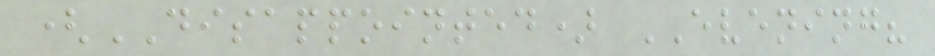(DISAPPOINTED) EVENING?
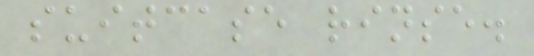suitcase rinse.
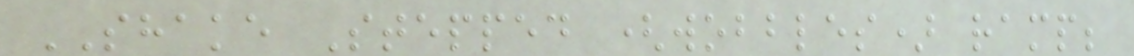SHAKE Stepped (wobbles) ramp;
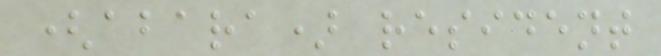(abara) resident
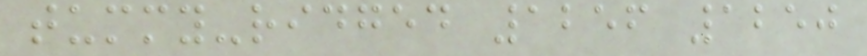tummy-ridged 1256 1250
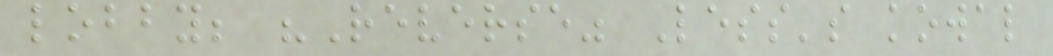lobby; "Reverse" Less's kowal
